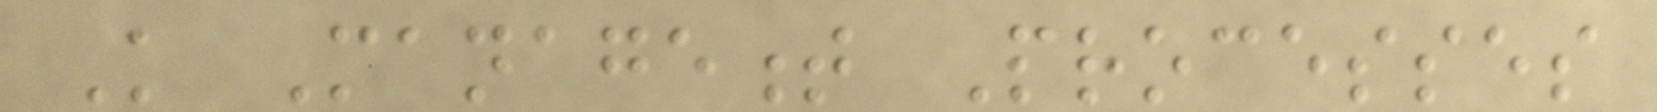Knowledge Management Processes
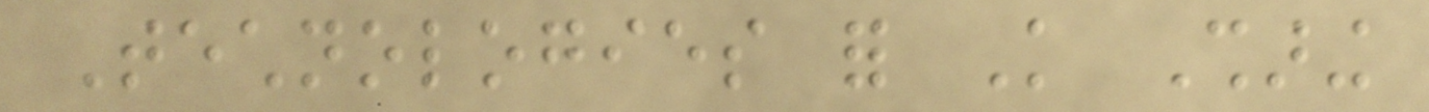Technologies for Knowledge Sharing
